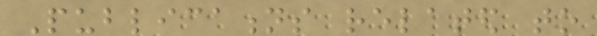Publications related to
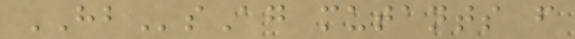HBsAg mutants from
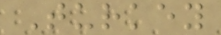Turkey
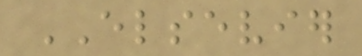ELSEVIER
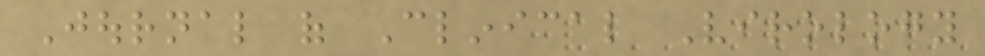Journal of Clinical Virology
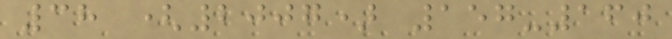38 (2007) 157-160
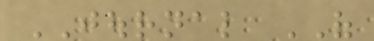JOURNAL OF
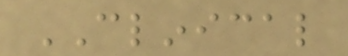CLINICAL
